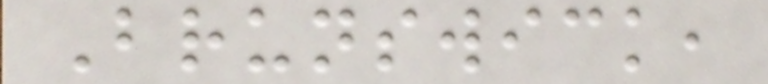Brunswick,
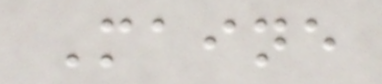Maine
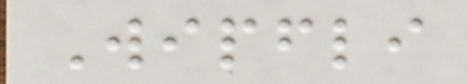Wipfli
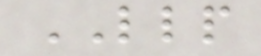LLP
